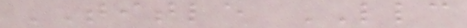TITLE LLC
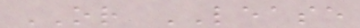OR LEASE
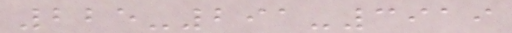225-291-3919
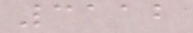3112
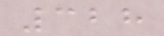328
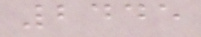2445
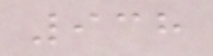938
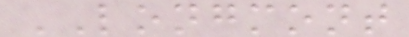LONGMONT
